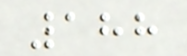188
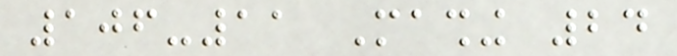106-11 Mashing 24
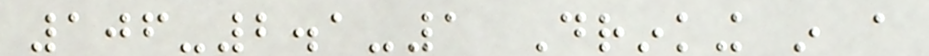106-2.1-1 Drinking in a
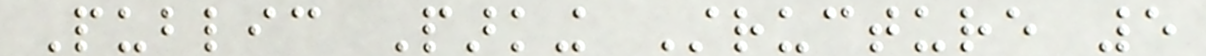Public Parking Structure 5
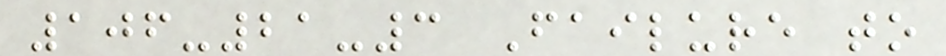106-21-3 Failure to
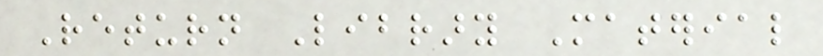Return Library Material
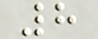8
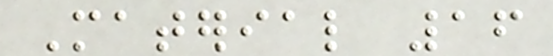Material 16
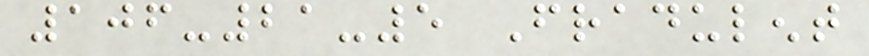106-21-5 Fradulent
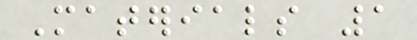Materials 1
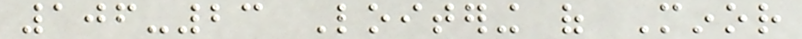106-23 Loitering of Minor
